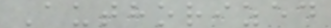Authorized
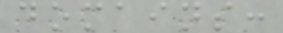domains:
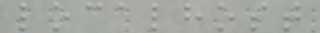localhost
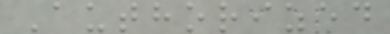Authorized
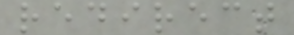redirect
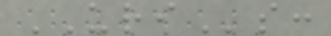URIs:
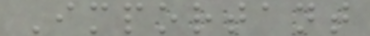Important
